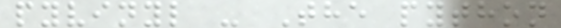pyvinyl - The python
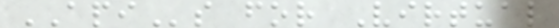APIs for Virtual
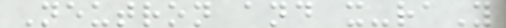Neutron and x-raY
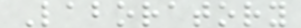Laboratory
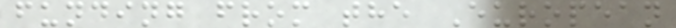funding from the European
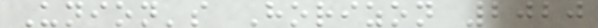Union's Horizon 2020
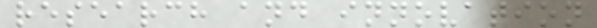research and innovation
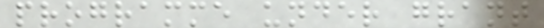programme under grant
